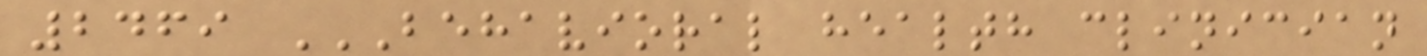2469 BEHAVIORAL HEALTH CLINICIAN
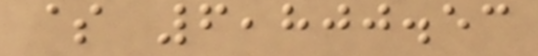$ 6,800.53
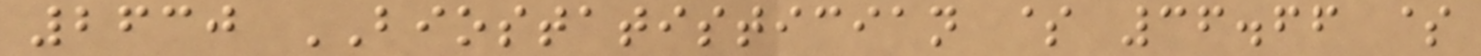2630 BIOSTATISTICIAN $ 36.66 $
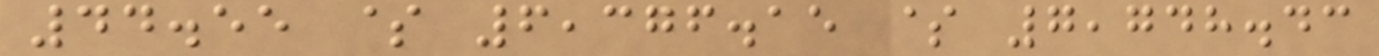44.55 $ 6,376.15 $ 7,748.43
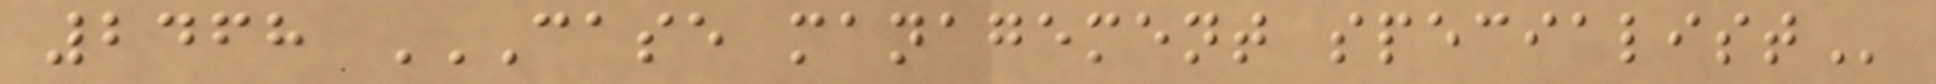2468 CASE MANAGEMENT SPECIALIST
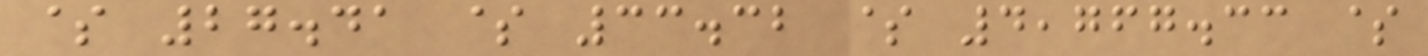$ 27.41 $ 33.32 $ 4,767.33 $
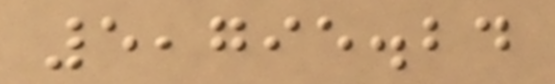5,795.24
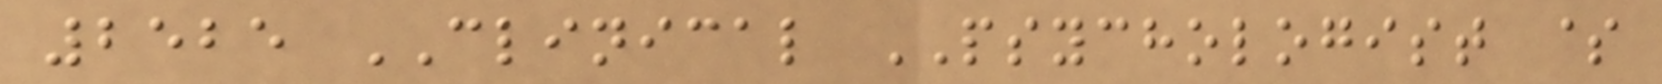2525 CLINICAL PSYCHOLOGIST $
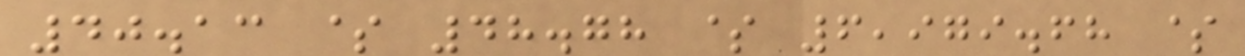40.13 $ 48.78 $ 6,979.68 $
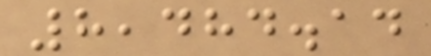8,484.14
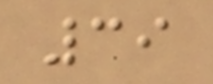39
